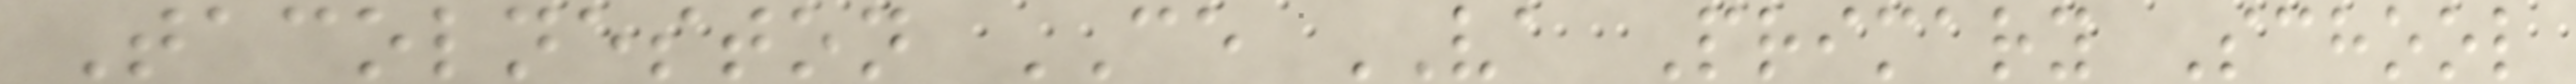Tacolneston CE VA Primary School
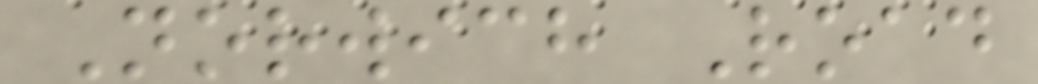Norwich Road
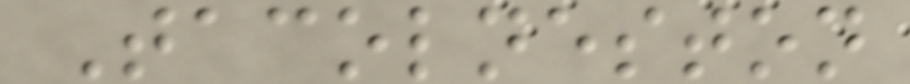Tacolneston
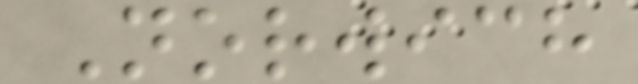Norwich
